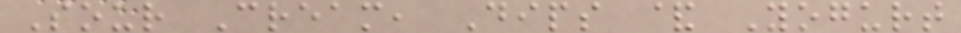Sour Cream, Dips & Yogurt
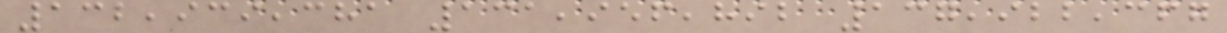132,939,381 131,956,892 137,922,367
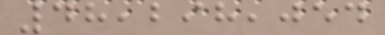48,298,054
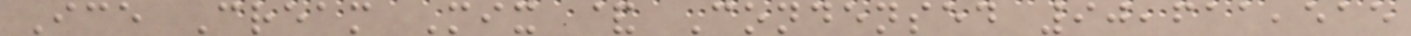Ice Cream Mix & Condensed 90,611,515
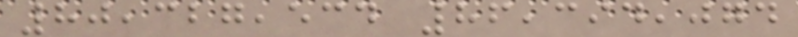80,327,534 86,394,074
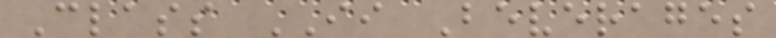Class II Beverages
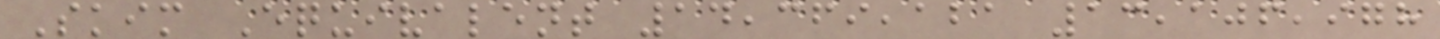Skim Equivalent 14,369,121 13,106,978
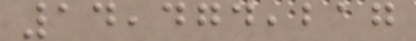14,474,217
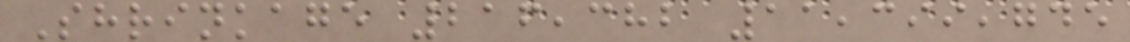Shrinkage 216,382 11,399,745
